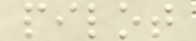pilot
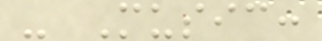- Music:
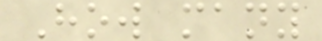How many
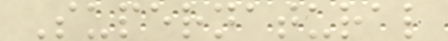Supernatural
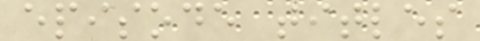episode titles
